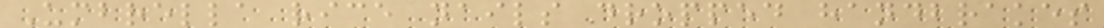Umbrella rice nails dropped handbrakes
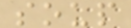soup
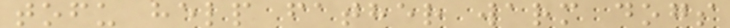tofu help father warm dogs
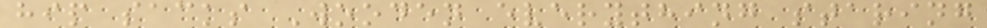hip sacks Wooden everything staring
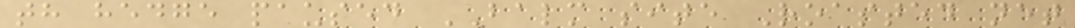th hedge paused BALM site Roasted net
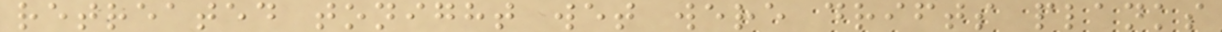retreated tonight wet were drifts planks
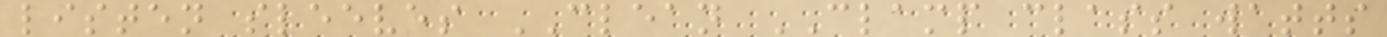listen sleeves CLEAN CLAMP class watts
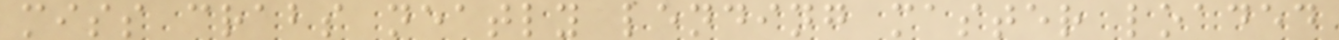miss crabs neatly lending master loaded
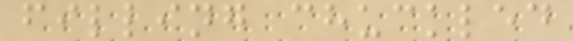filling chuckled
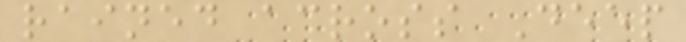rained across Deep
